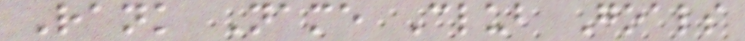Rank Name Club Goals
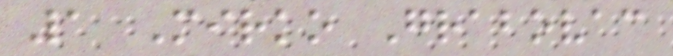1 Mirko Grabovac
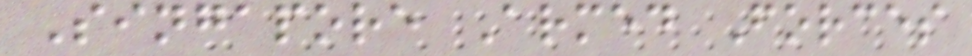Singapore Armed Forces
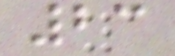23
